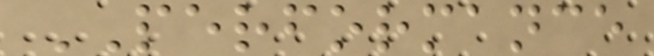PERFORMANCE
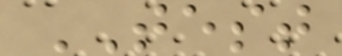TEST
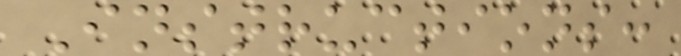Instructions:
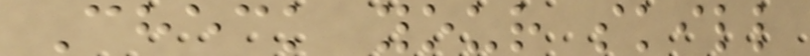Check your skill
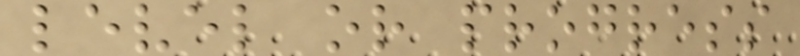level or progress
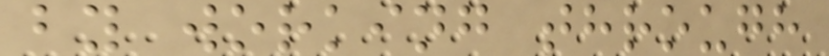by working through
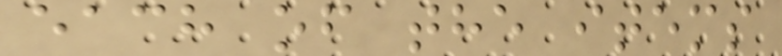each of the items
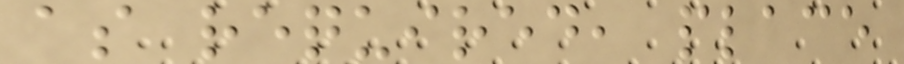as required, place
